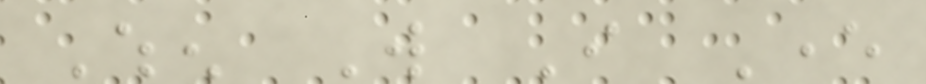When Will I Ever
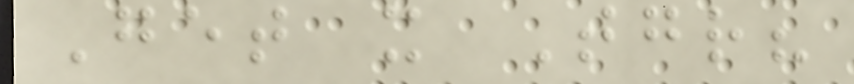Get it Together?
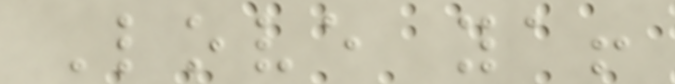Love ya!
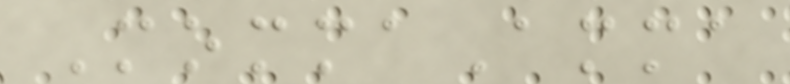MommaAmma
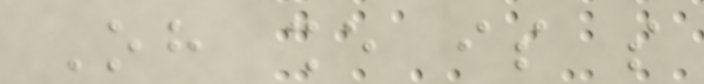Oh she is so
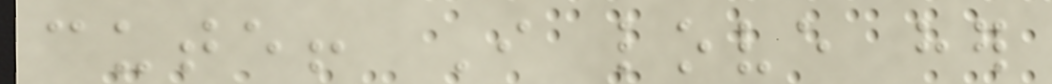cute! I love her
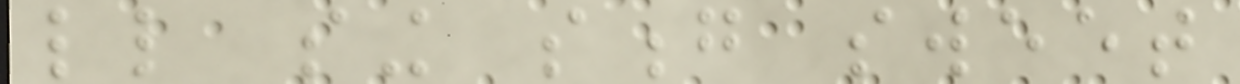little sing song sweet
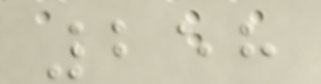258
